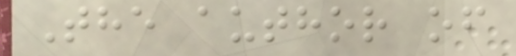The author of
